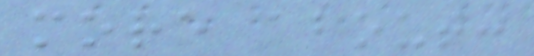more about:
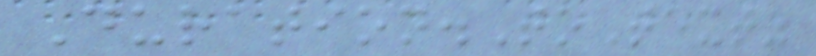Duration.ToText"
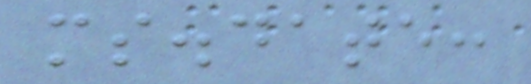ms.date:
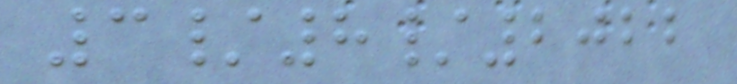3/8/2022
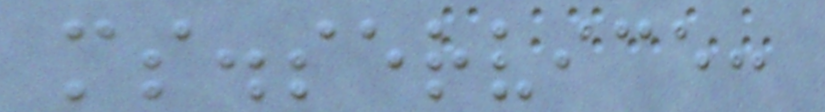ms.service:
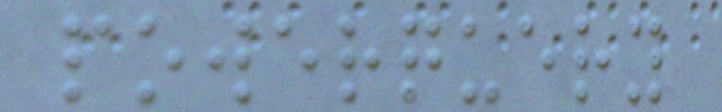powerquery
